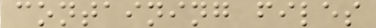containing files
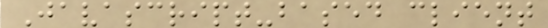Javascript-based client
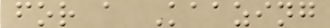for a Kaazing
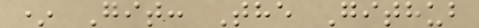* Git: The Github
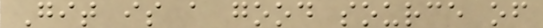Git is a good source of
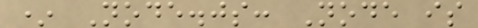* Node.js: Node is
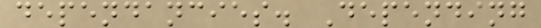dependancies. Depending
